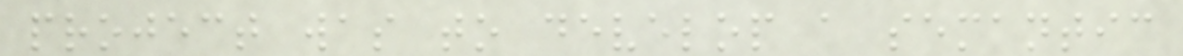project was to develop a semantic
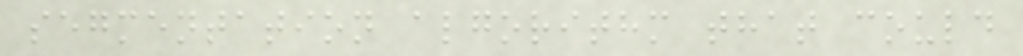segmentation algorithm that could
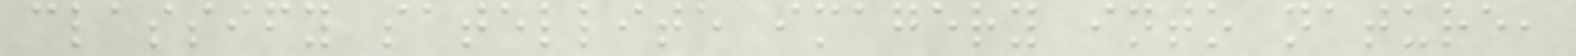classify satellite imagery into nature,
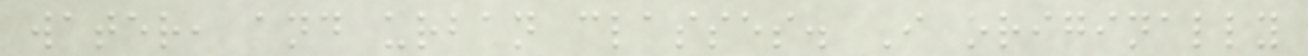water, and urban classes. I originally
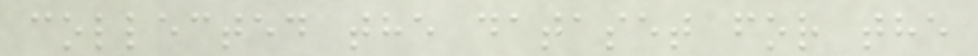collected the dataset for the
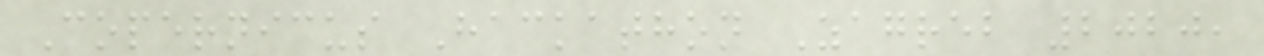Copernicus Hackathon Zagreb 2020,
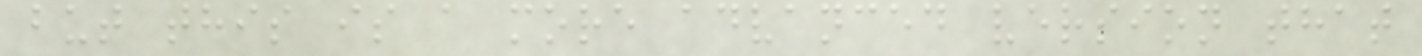but this is a more advanced version that
